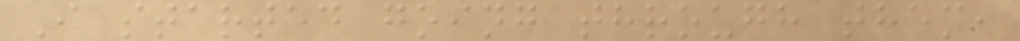I started going through them,
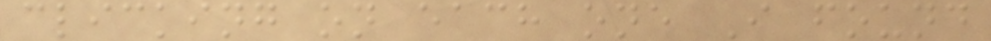clicking on each one I found
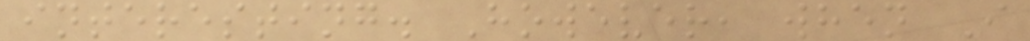interesting. However, when I
